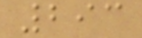293
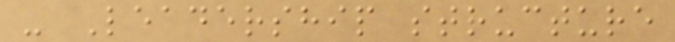- Leadership structure
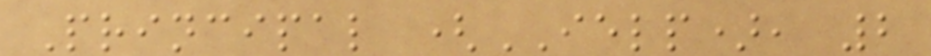Principal (IELP), 2
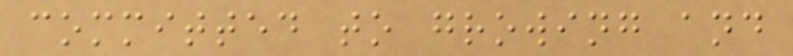committed to growing and
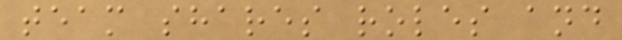team shares roles and
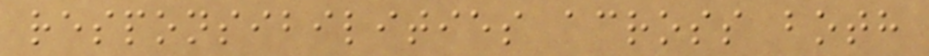responsibilities across both
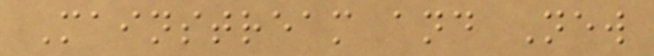Mainstream and New
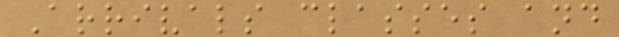Arrivals classes and
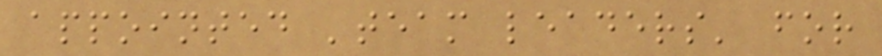appointed 'team leaders' for
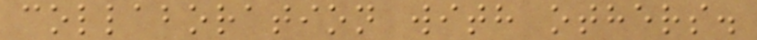collaboration with others.
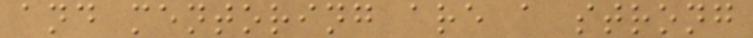and mentoring are a strong
